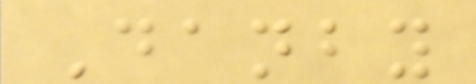Danby
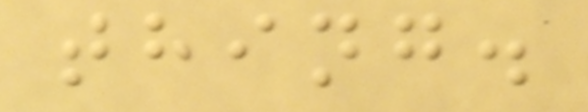thing.
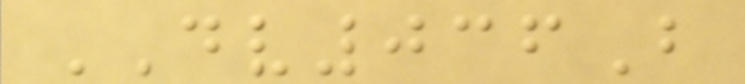DV036B
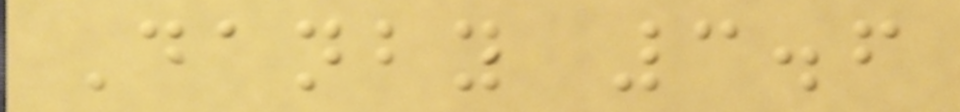Danby 3.6
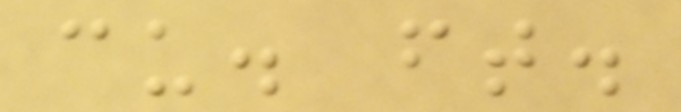cu. ft.
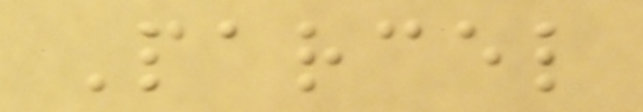Parcel
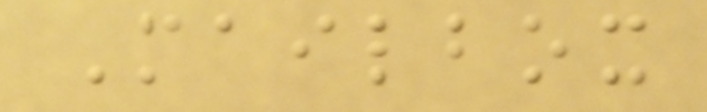Mailbox
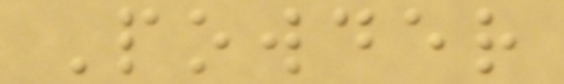Powder
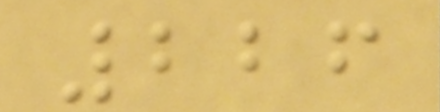226
